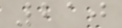210
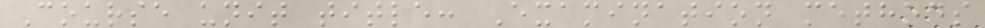Course unit title: Examination methods
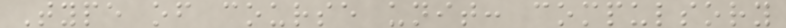Type of course unit: compulsory
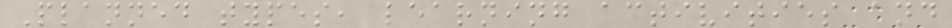Planned types, learning activities and
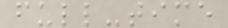full-time
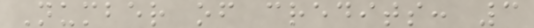Number of credits: 3
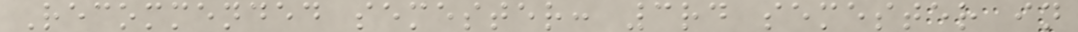Recommended semester: 3rd semester in
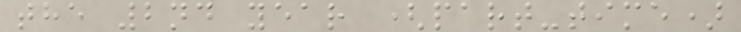the 2nd year (part-time)
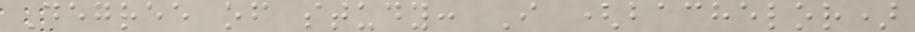Degree of study: I (bachelor)
